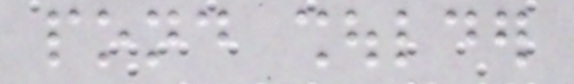pond shoulder
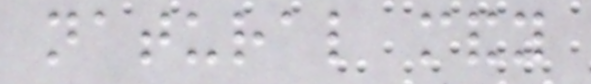natural mandy
